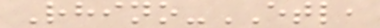Rhino-ETL,
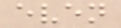even
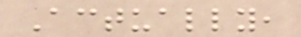Actually,
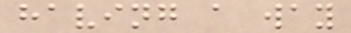having a way
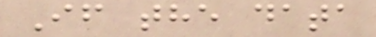If the data
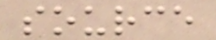source
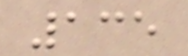135
